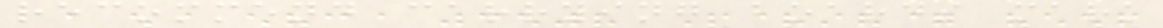recommend carrying boards mark
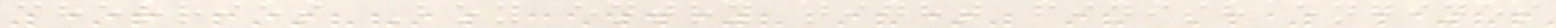cherries Boy entry tight finish engines
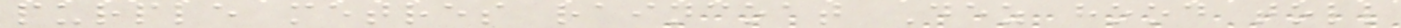purple metres raincoat Dez hood toll
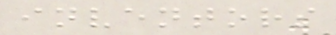inventors
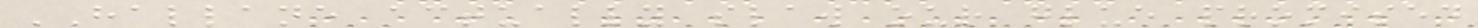HALLANE actually slaw our glue promised
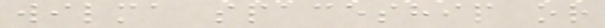wilma spaceship or
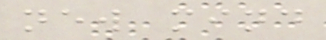new mind
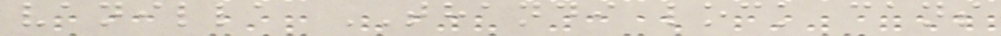vanilla THANDI lock cans
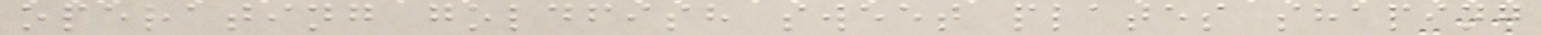operating goldfish sweet plates shaping
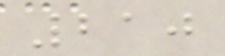210
